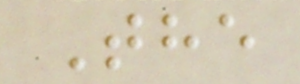The
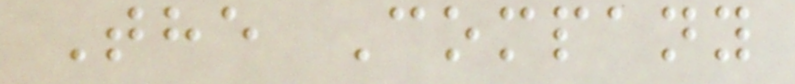The Company
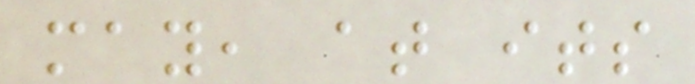may, at its
